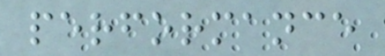performance
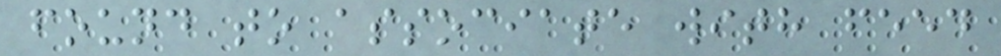found to associate with feed
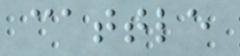cattle
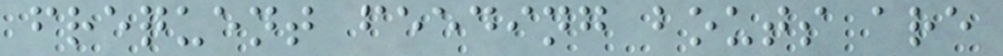frequent feeding bouts are
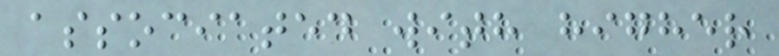associated with higher
